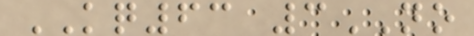KQ63 3NO
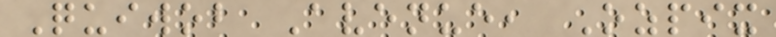Quiwob Avenue, Ozpix
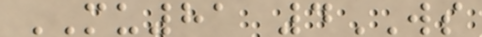MU81 4WS
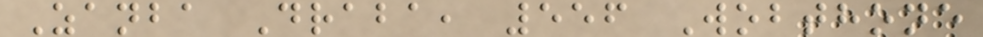Zanba Draba, 556 Wobthone
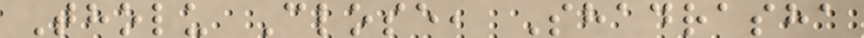Tholu Close, Shadrasha
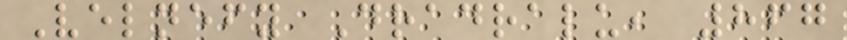Velnefy Dradralu, 867
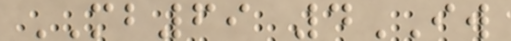MB69 4IW
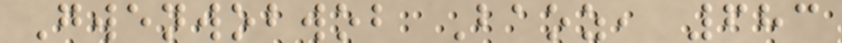Gwenwobwob Baoz, 683
